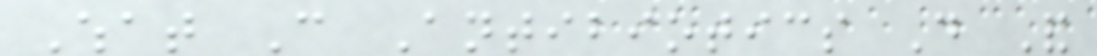What Can Antibiotics Do And
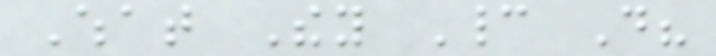What They Cannot Do?
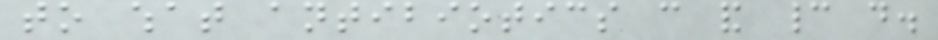to what antibiotics can and cannot do.
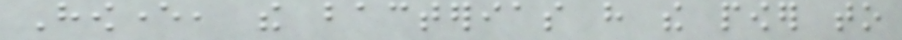However, the bacterias have the power to
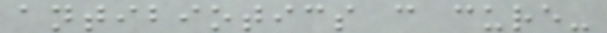antibiotics can cure-
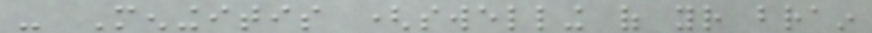- Meningitis (swelling of your brain
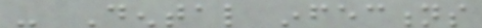- Dental infections
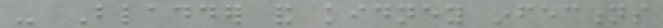- Bladder and kidney infections
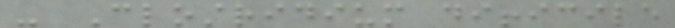- Clostridium difficile
